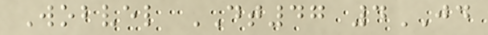Wobvel DT47 4JD
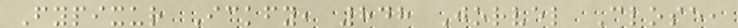Fypixur Ickfy, 848 Jorvel Close,
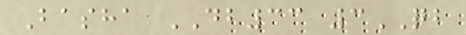Basha DB33 3QB
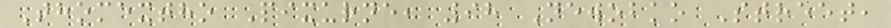Thomextho Pixurne, 98 Newobko Street,
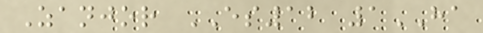Zanjor ES12 1HA
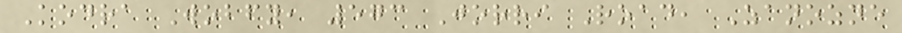Kodra Wobfy, 573 Jorri Road, Zanozne
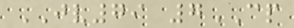JV79 7CP
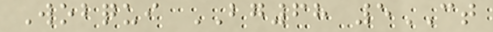Wobqui BG68 5CT
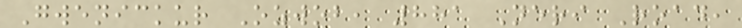Gwenickur Ozwob, 881 Neri Road,
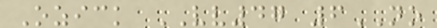Ozick VV47 6NO
